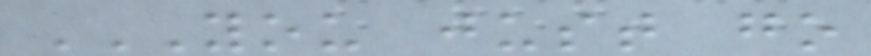YOU JUST GO
